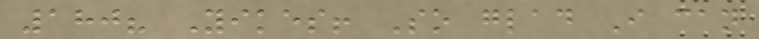180? Yikes! So glad I can
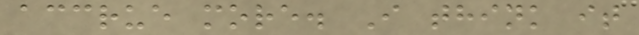accrue more. I think it
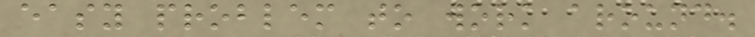easy problem to work around.
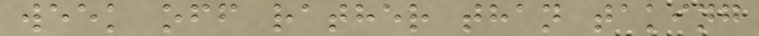week off rather than taking
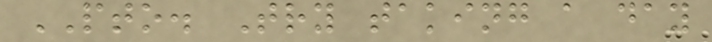PTO. Try taking a day
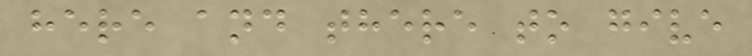here and there to give
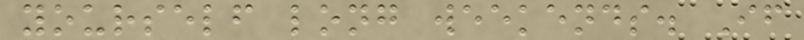yourself long weekends. If
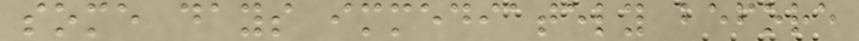some days immediately before
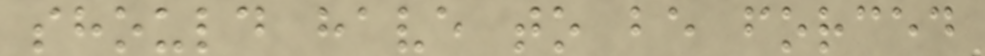should have to be forced
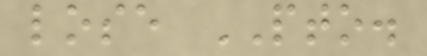lose PTO.
